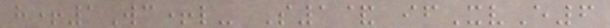h+1Wc+l- S1& ifXvE6
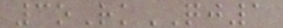3oRkQJ1
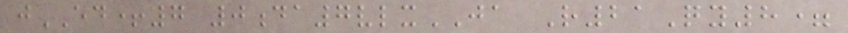jED+7 0da7vlxJA R21Qy8=
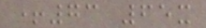+73 65x
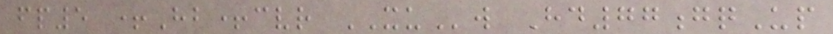fp5 +Hb+cvr XUw Hd77gqUp
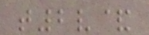t2v&
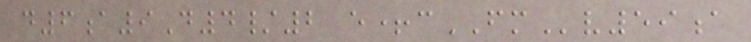d6a9D4/2 e+cFMv59a
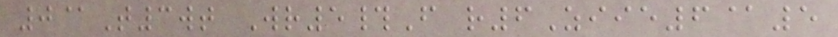0@T3wt Wr5#F r6Ziie6@5
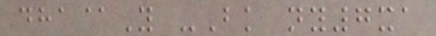dha@Y -Bk ny7xa
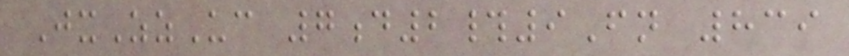JxZzUc 7d2#9Fn 839
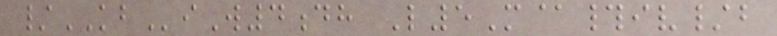/KBiW4dh L5M@#iv/b
